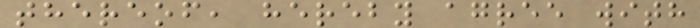thereof, hereby agree with
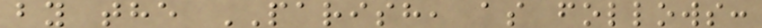by the PARISH, as follows:
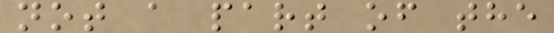not a part of the
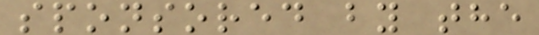sponsored by the
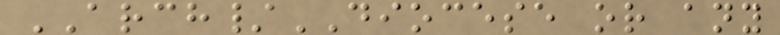ARCH/DIOCESE or any
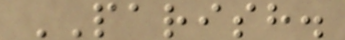PARISH.
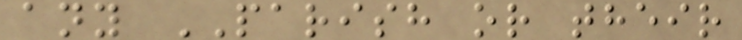any PARISH or their
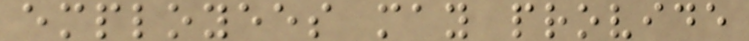employees may provide
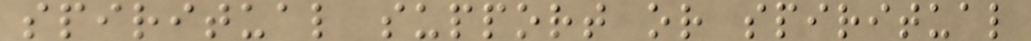spiritual support or spiritual
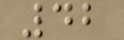42
